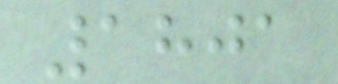1801
